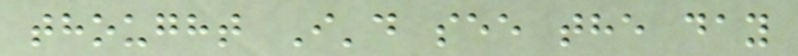thought I'd see the day
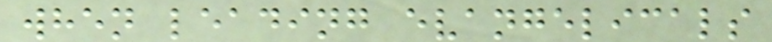when leading evangelicals
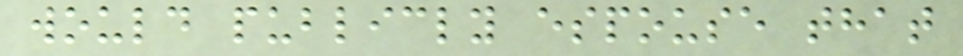would publicly espouse that
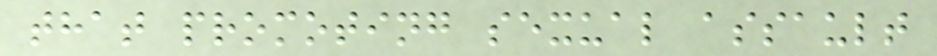that promoting sexual assault
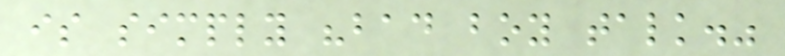is simply "bad boy talk."
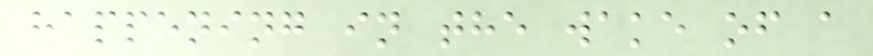happening in the wake of a
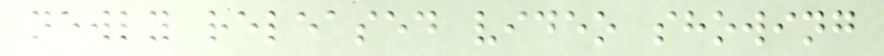newly released video showing
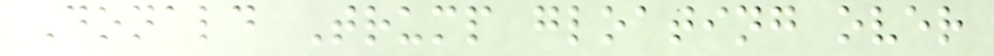Donald Trump gloating over
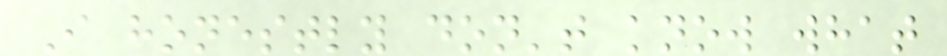I honestly don't know what
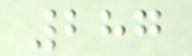287
